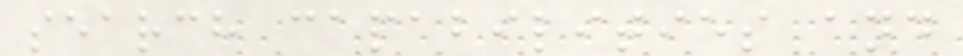search capabilities and
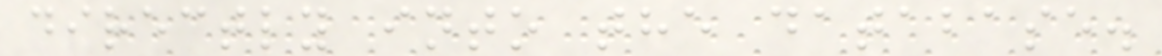directly into the database.
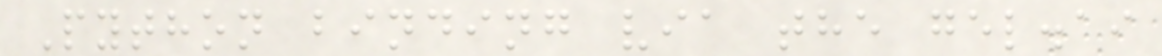Python binding via the gel.ai
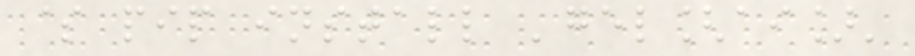$ pip install 'gel[ai]'
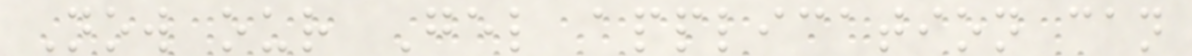Now our Gel application can
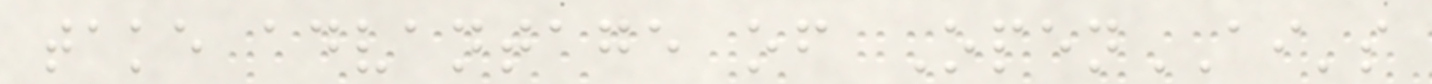take advantage of OpenAI's
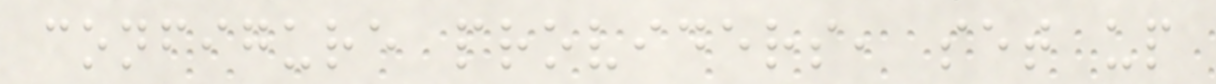configure providers, set up
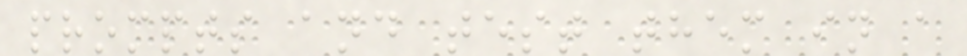prompts and test them in a
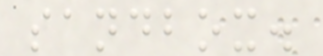sandbox.
